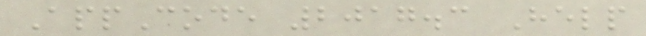AppCode 2017.3 Help
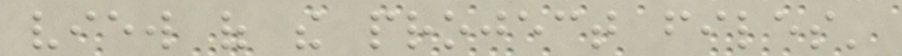view of the project files'
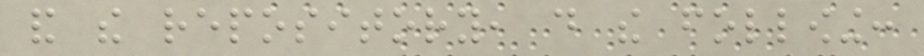and the repository, do the following:
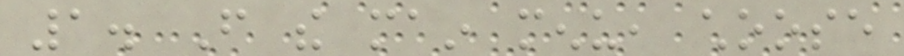1. From the main menu, choose
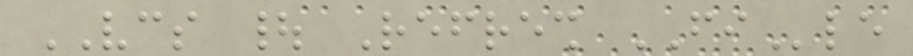VCS | Refresh FIle
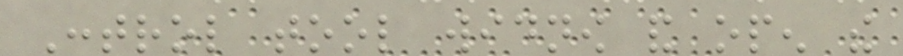Control tool widnow and open the
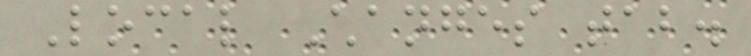Local Changes tab.
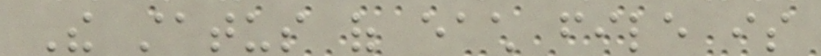The status of each file is
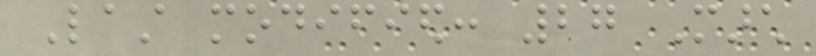Last modified: 27 March
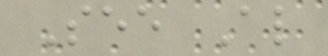See Also
